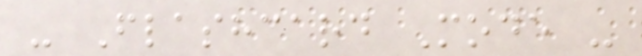- Flashcard Mode -
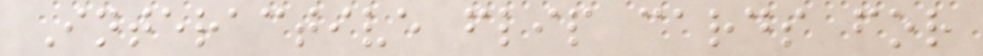Interactive flip cards for
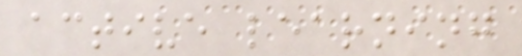active learning
